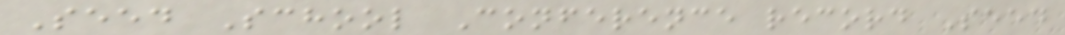Seed School Conference record Seed
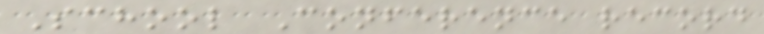School Conference record
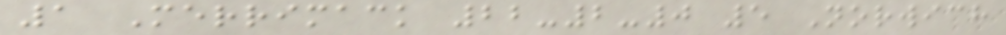1 Merrimack 22-2-0 5 Norwich
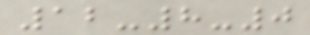12-8-0
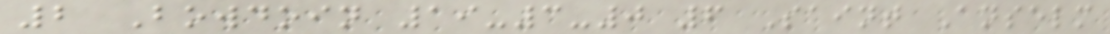2 Bowdoin 19-3-0 6 Saint Anselm
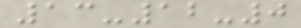13-12-0
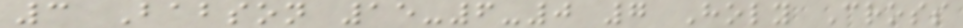3 Babson 15-6-0 7 Holy Cross
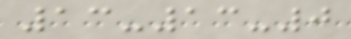13-13-0
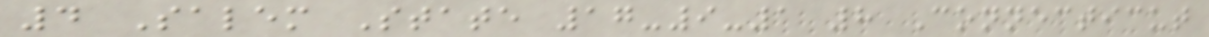4 Salem State 17-9-1 8 Connecticut
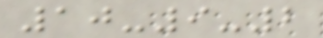10-9-2
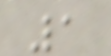1
